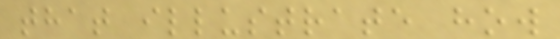that illustrate how
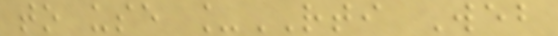to use _RTI Web
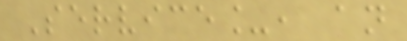Service_, an
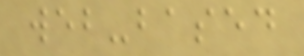web-based
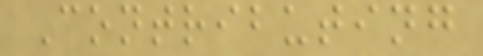Contributing
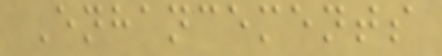Enhancements
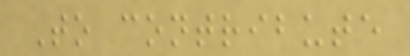To contribute
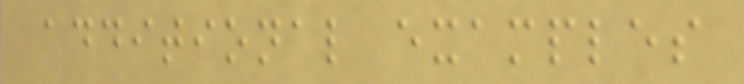additional examples
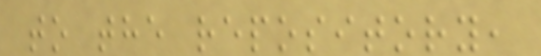to the repository,
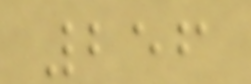256
